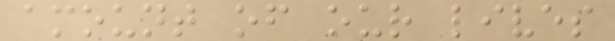amount of our lives
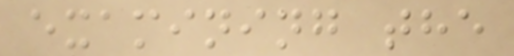examining the
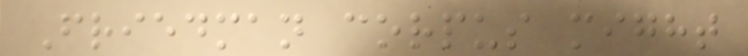Friedman corpus might
